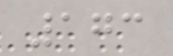173
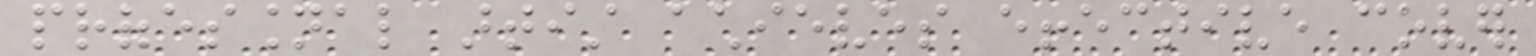professional artist achieves effective cover
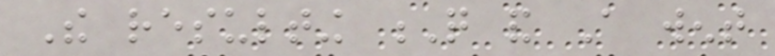The resulting Q and A went
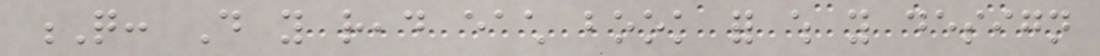Q: Do you read each book for which you design
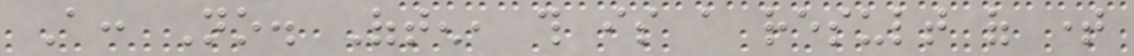A: No. Often, this is a result of time
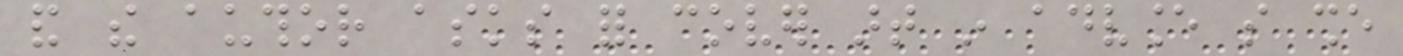and the author asks for cover art in advance so she
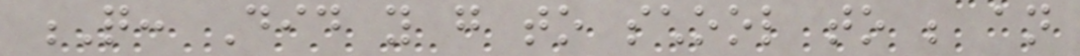Q: Did you go to school to be an
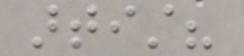artist?
